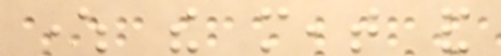where the meat and
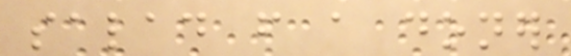salad from a doner
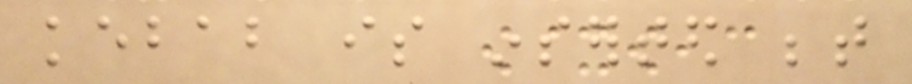kebab is inserted between
